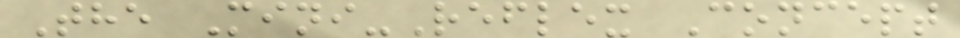The Mini-Reflex Concept
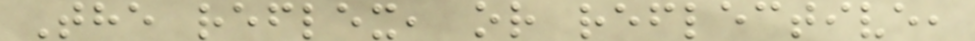The reflex, or reflective,
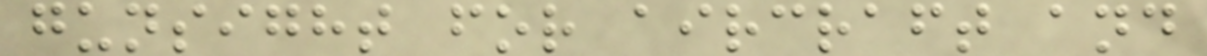gunsight for aircraft and
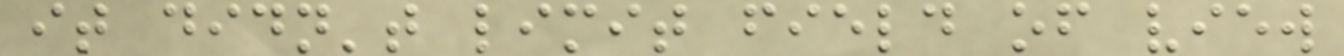it didn't limit field of view
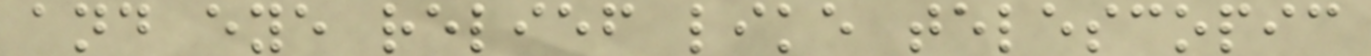and eye relief like telescopic
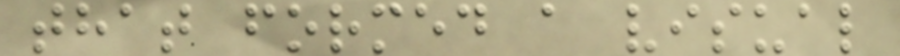that formed a visual
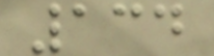134
